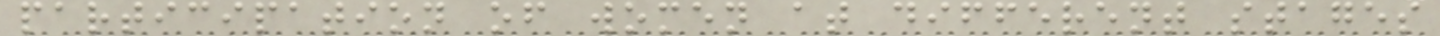participation of women at different stages
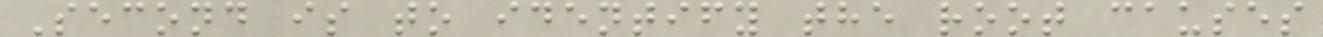Second is to identify the root causes
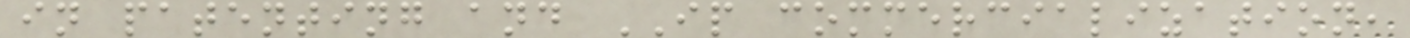in patenting and IP commercialization,
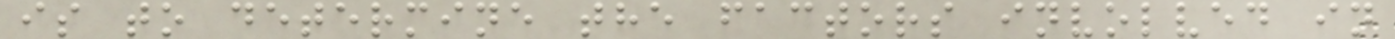is to determine the factors involved in
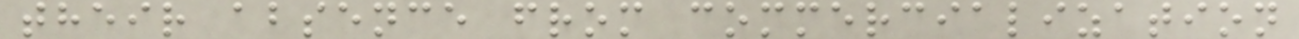their absence from commercialization
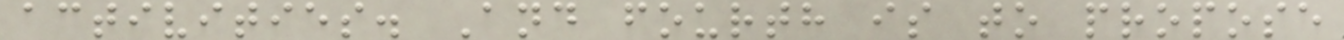activities. And fourth is to propose
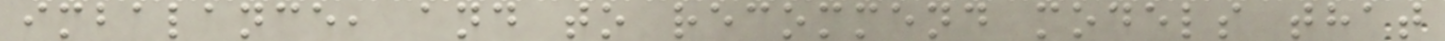imbalance, and to recommend models that
